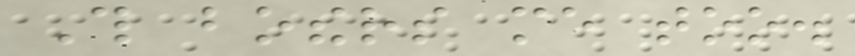This bothers me too.
